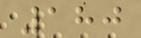180
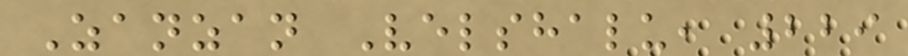Zanzan Velshalu, 229
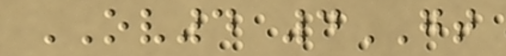OV4 4GT
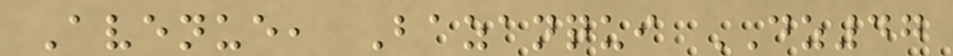Avenue, Bazanqui DZ47
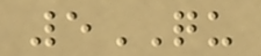5QU
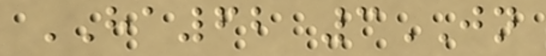HA62 3JN
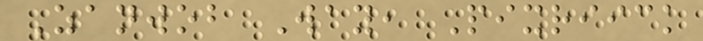Zanwob Way, Pixriick
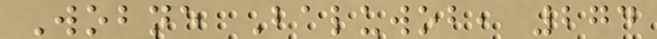Wobne Baluwob, 274
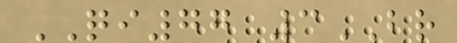QI77 3BR
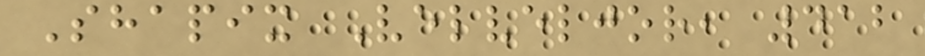Shapix Velveljor, 412
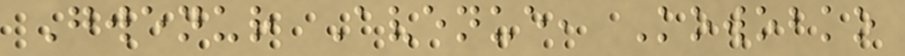Gwenur Avenue, Kowobko
